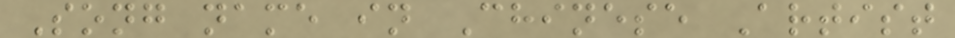Song name in Chinese Artist
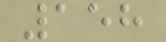158
